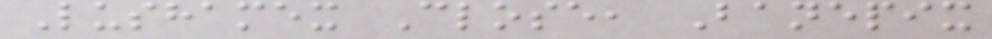Lushamex Close, Banepix
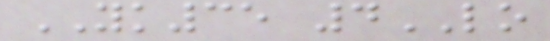YK35 4LO
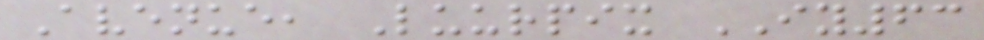Avenue, Luurpix IY63
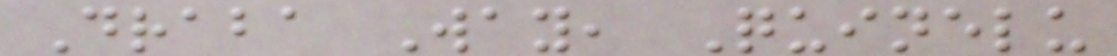Draba Way, Quinelu
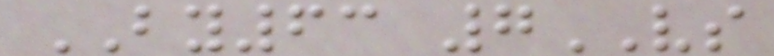BY63 7VS
